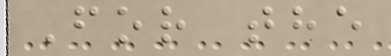For the
